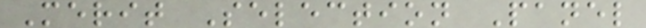Merit Selection Panel
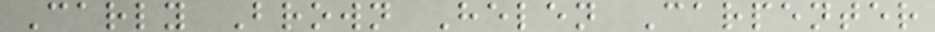Carly Brown Helen Carpenter
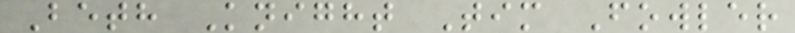Beth Knight Tim Fowler
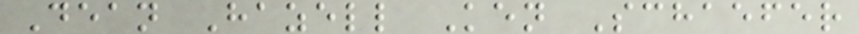Dean Hazell Ken Schaefer
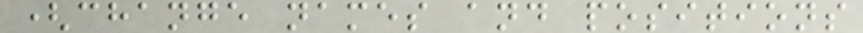(change names and positions
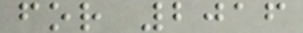for 2016
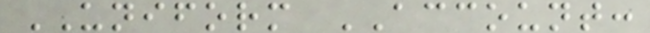UNIFORM ACCOUNT:
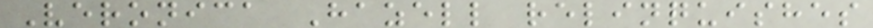Veronica Hazell relinquishes
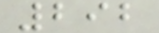292
